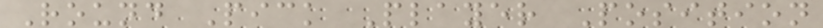Round Pick Player Position
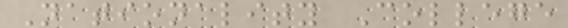Nationality College
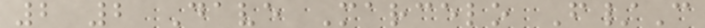2 2 Dave Marcelo F/C
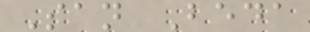San Beda
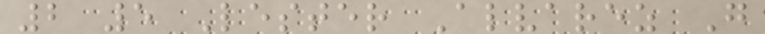2 5 Lester Alvarez G
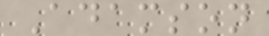Adamson
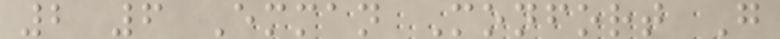2 6 Emman Monfort G
